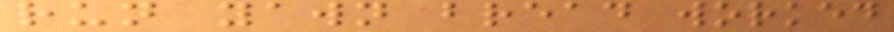run yawn bread worked
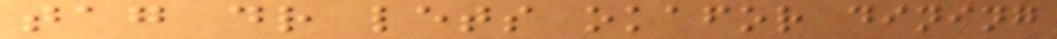tag dr lets okafor dining
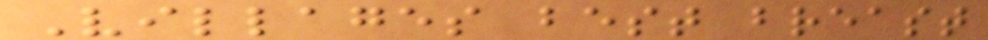Villages best breast
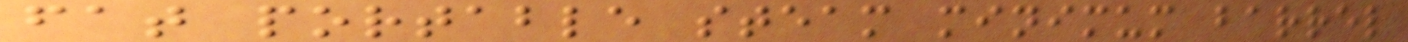fat portable steam minimum barrel
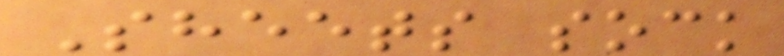Sheets sock
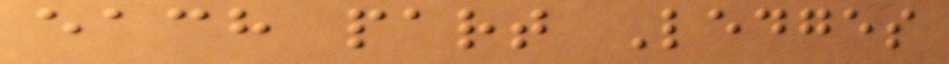each part Ledges
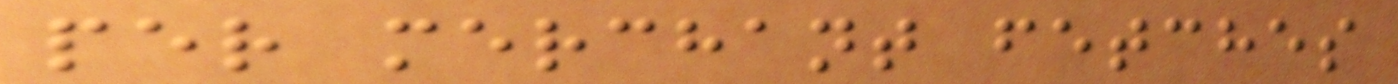per merchant fetches
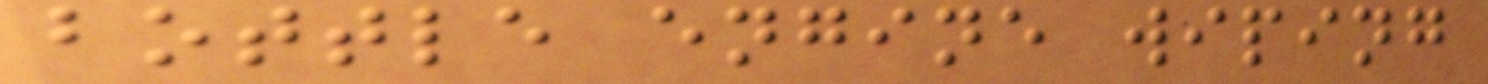bottle engine wiping
